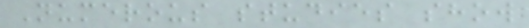Numerous studies show
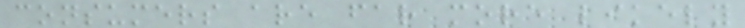consumers are far more likely
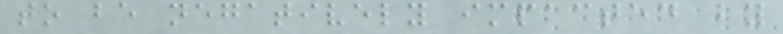to be negatively impacted by
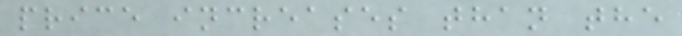price increases than the
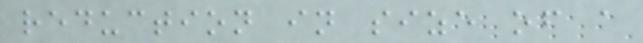reduction in size of a
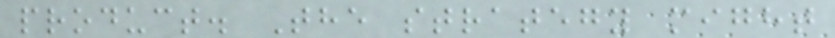product. The strategy might
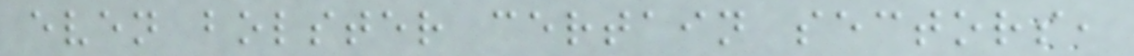even bolster certain sectors,
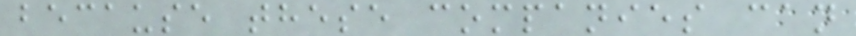because these companies can
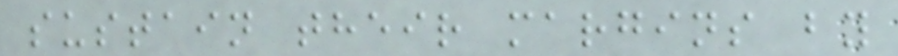sustain their margins by
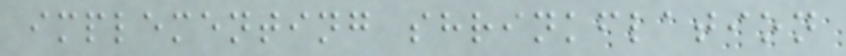implementing shrinkflation
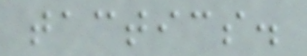tactics.
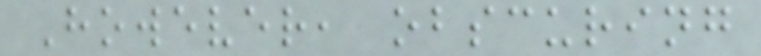However, obscuring
